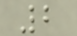2
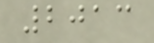2013
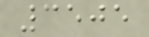3505
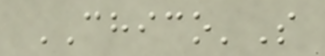CHICO'S
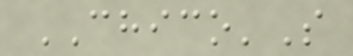CHICO'S
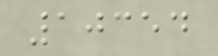10354
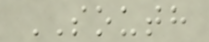SOUTH
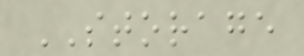STORAGE
